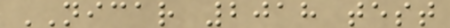NICAR 2018 test
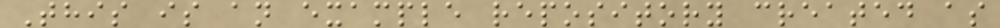This is an example repository created as
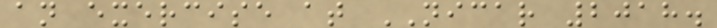an exercise at NICAR 2018.
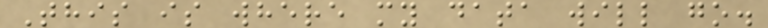This is where my data will go.
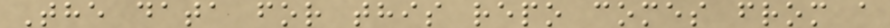The data for this repo comes from a
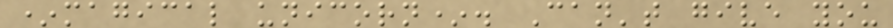*magical unicorn*. Can't give you
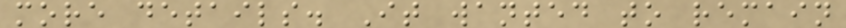more details. It wanted to remain
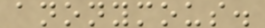anonymous.
